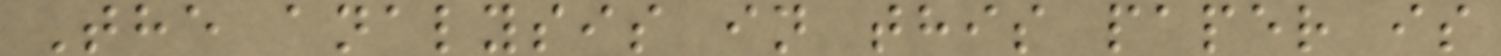The analysis in this paper is
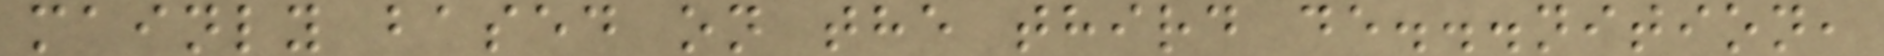mainly based on the third de...nition,
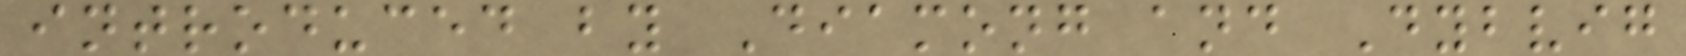introduced by Diamong and Dybvig
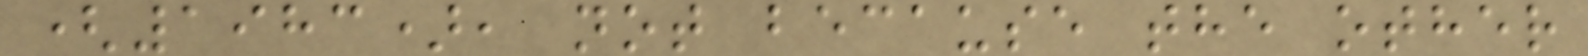(1983), not because the other
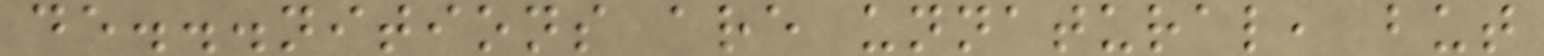de...nitions are unnatural, but
